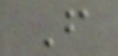F
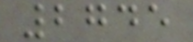2745
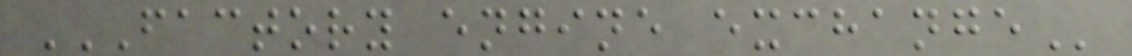FACTORY ENGINE EXCHANGE
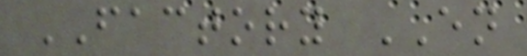FACTORY EN
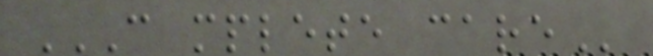C MPLETE CARE
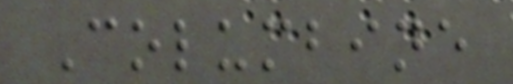Columbine
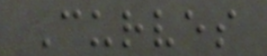Curves
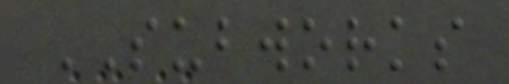SUBWORKS
